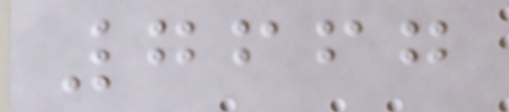7667
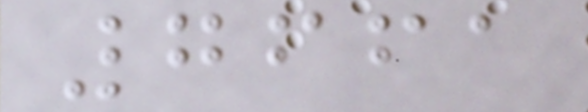7661
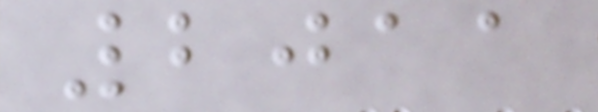2011
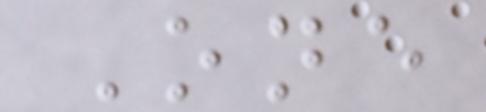One
